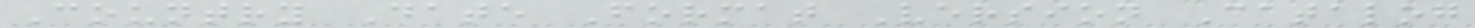Country Date Format Version Catalog
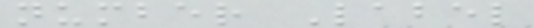number Label
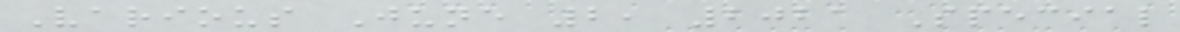Various June 2, 2021 Special
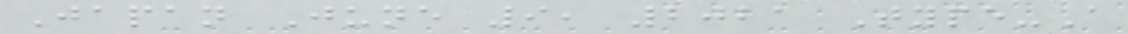Japan June 9, 2021 Type-A
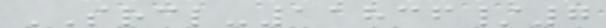SRCL-11836/7
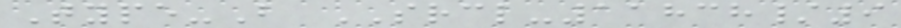Type-B SRCL-11838/9
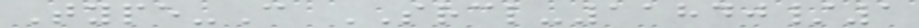Type-C SRCL-11840/1
